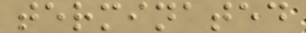terminated
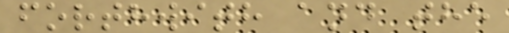forthwith and the
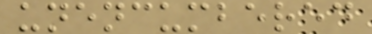unencumbered
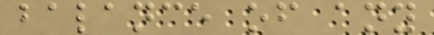balance of any
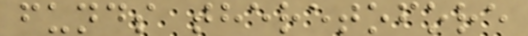funds theretofore
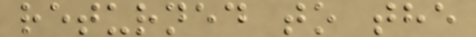returned to the
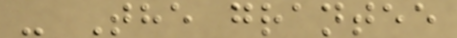- The grantee
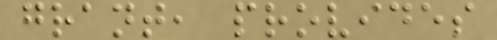grant, provides
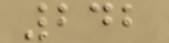242
